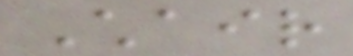Chair
